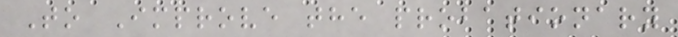To Improve the probationary
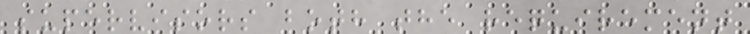supervisors both the requirement
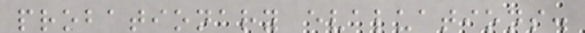probationary evaluations.
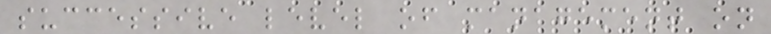successive level of management on
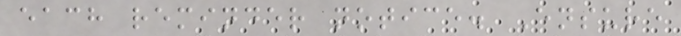each reminder notice. Ensure
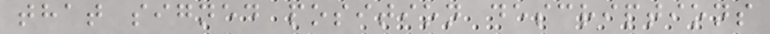that signed position descriptions
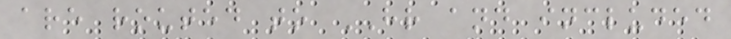are routed to HR and included
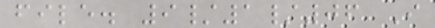file. 9/1/06 I
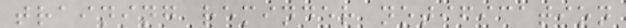training reminder notification
